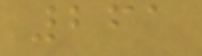261
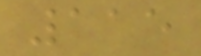115
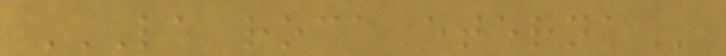LA ROCA ETERNA
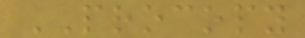PROCOPY
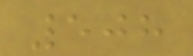508
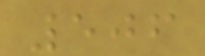506
